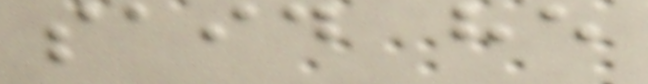said he
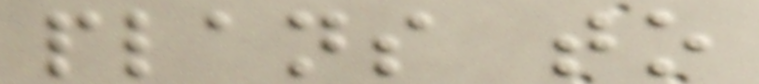plans to
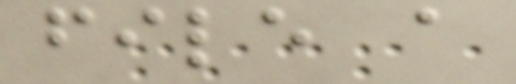file a
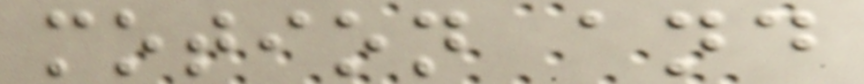motion and
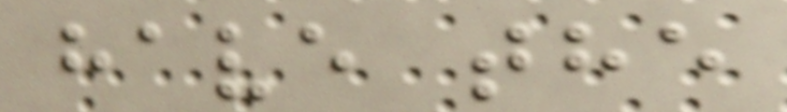have the
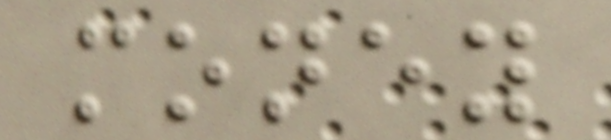money
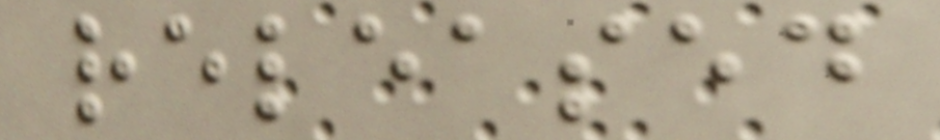released
